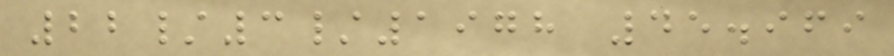22/3/1978 45.969
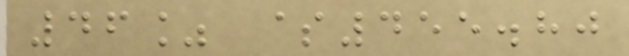46% $455.80
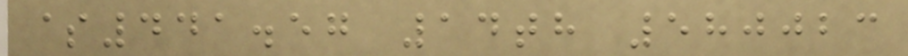$441.57 14th 580023
